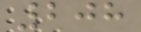208
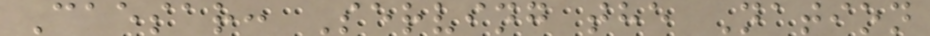Caesar: Serving the Nation
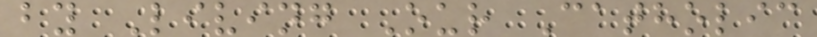by Living Our Catholic
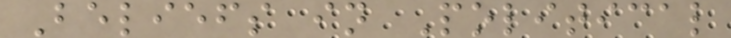Beliefs in Political
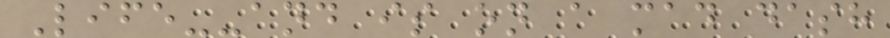Life--and is on a mad dash
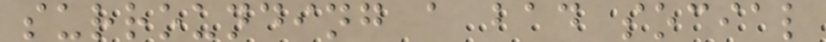surrounding a bad social
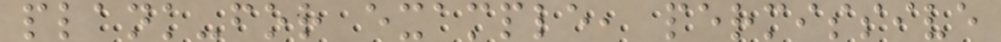plank-for example, permissive
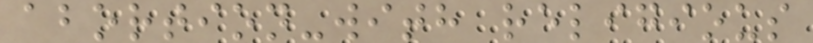abortion-with religious
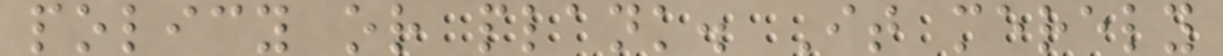policy or plank. It merely
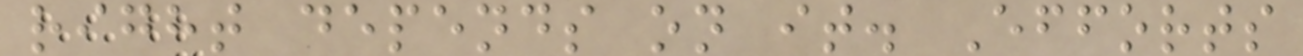right depends on it. Efforts
